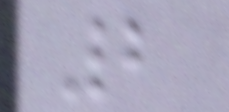2
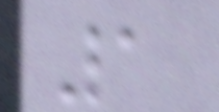1
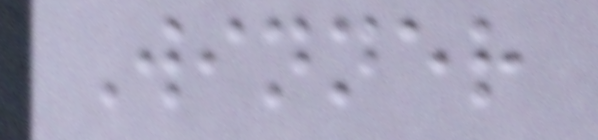Winner
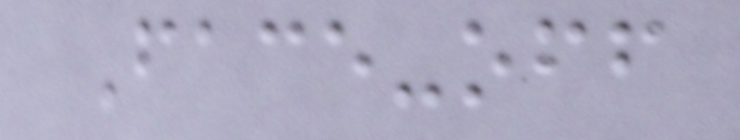Face-off
